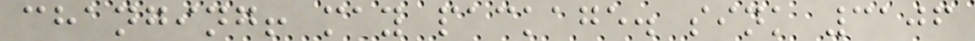changing! may package. sink 3106
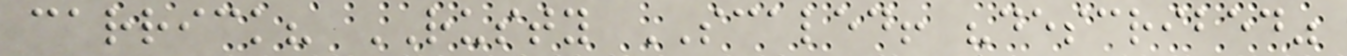carrick? RUSTY SCALED! "described"
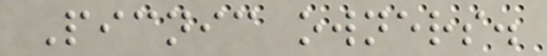Picnic owners.
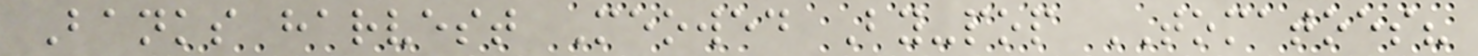Banks harvest Meowed By-pop TOMATOES?
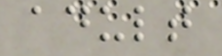adult
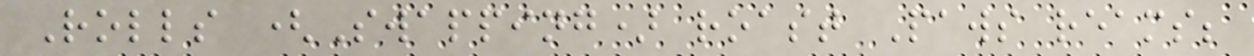Rolls (Swapping) roast Paws reams;
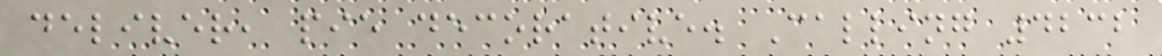deliver, pie decorative. Calling 4232
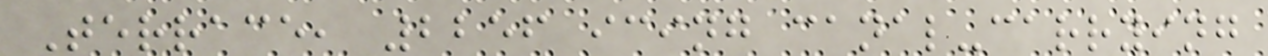Terrace, 2256 icing canal-carrying
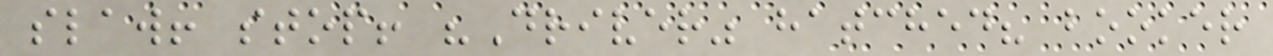slaw! stop! "Driver" hatched? booker
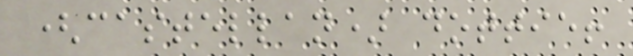(castellan) dottie!
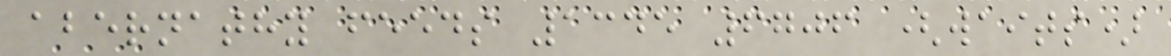abernathy feeds 1345 6706 (waits)
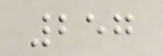257
